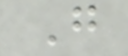G
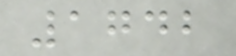1742
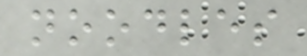noodles
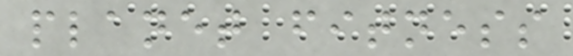planet fitness
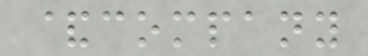&company
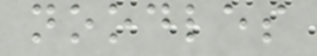noodles
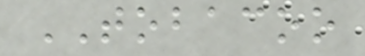TOBACOO
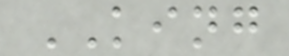KING
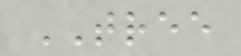TREE
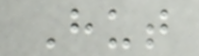Hut
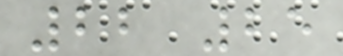22 25
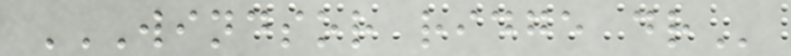WINDSOR RIDGE DR
